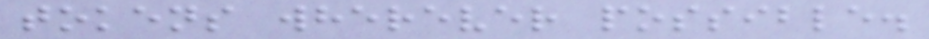tokens wherever possible.
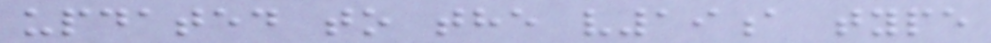updated to the v19a type
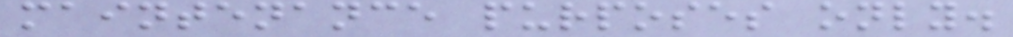maintenance purposes only.
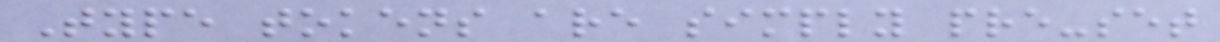Type tokens are simply pre-set
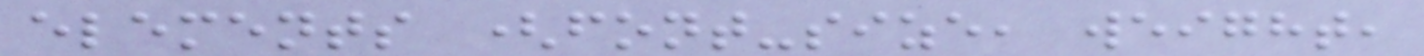elements (font-size, weight,
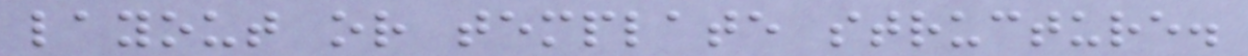layout or template structure.
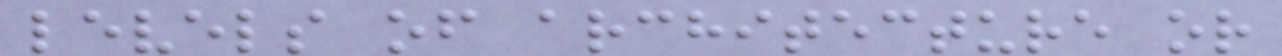levels of architecture or
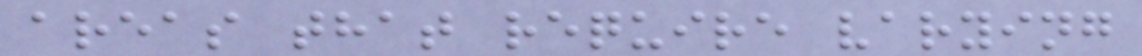areas that require varying
